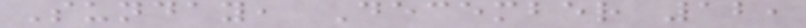Sunday, December 12,
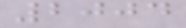2004
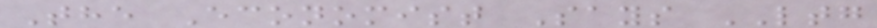The Economist Says LTG
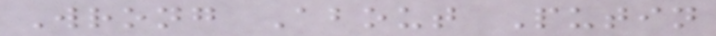Wrong About Putin
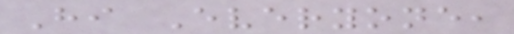Hi Everyone,
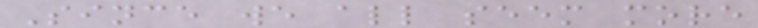Since we all seem more
